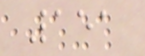151
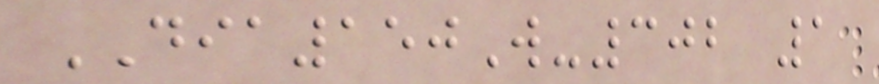DIA150W-302 1
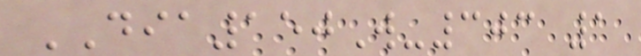DIA150W-303 1
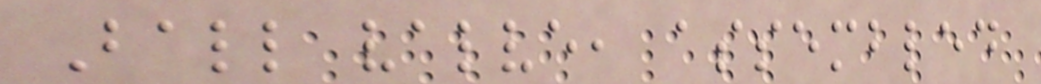Ball valve, assembled
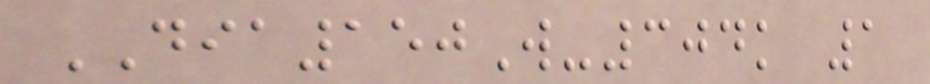DIA150W-304k 1
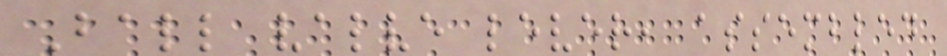Ball valve lever, assembled
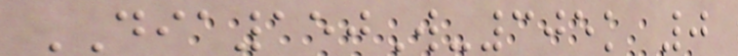DIA150W-305k 0
